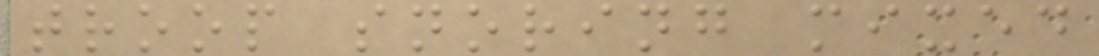troop snoring mixed
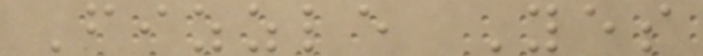Fizzle Yes
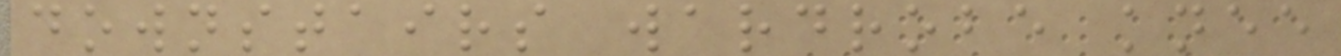downstairs wardrobe knee
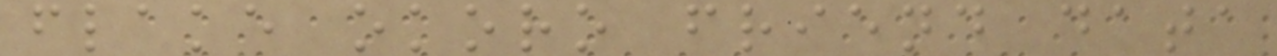flake okoro friend data
